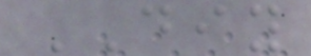DIY
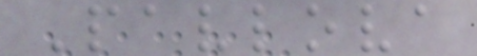Pavlova
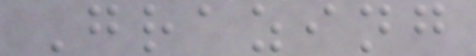Grazing
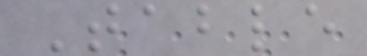Table
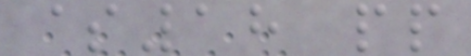$18 pp
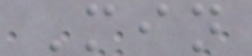Min
